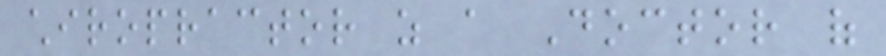chiropractor as a Doctor of
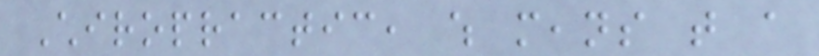Chiropractic, which means that a
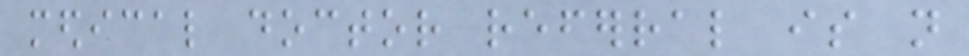medical doctor referral is not
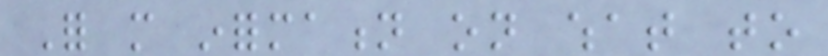For more information on what to
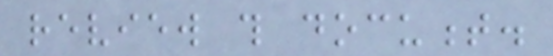review this document.
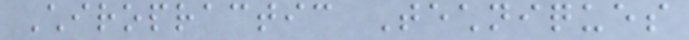Chiropractic Techniques
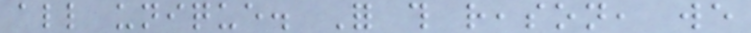all unique. For this reason, we
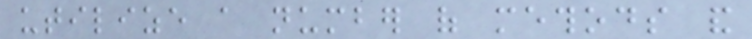utilize a number of methods and
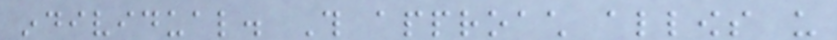individual. This approach allows us
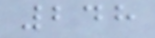248
